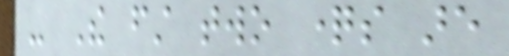- The first two questions are
